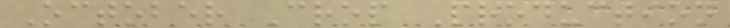October Crop Production
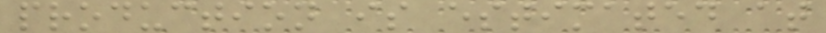production is estimated at
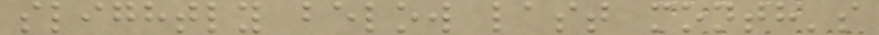slightly below last month's
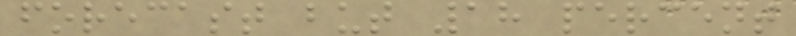forecast but 18 percent
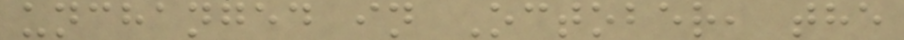unchanged in October, the
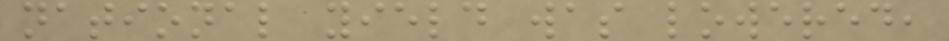national yield was lowered,
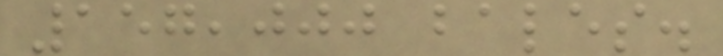157,000 bales.
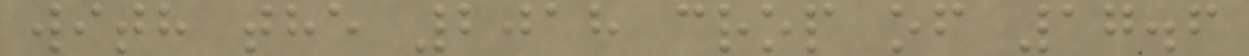with the 2018 crop of 17.6
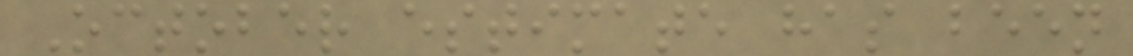October estimate has been
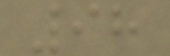98
